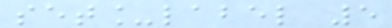set_label 5
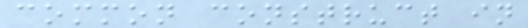common construct in
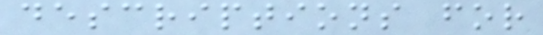descriptions for
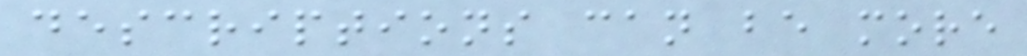descriptions can be more
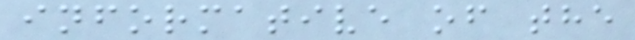informative of the
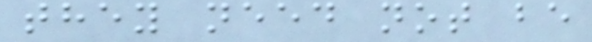they need not be
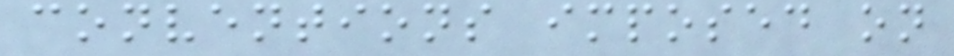conventions imposed on
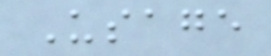Usage
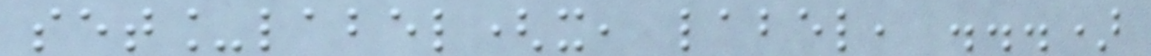set_label(x, label, ...)
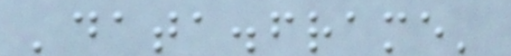'data.frame'
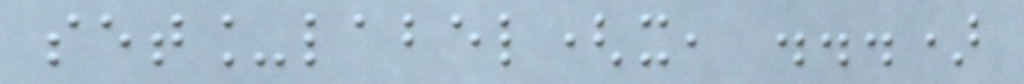set_label(x, ...)
